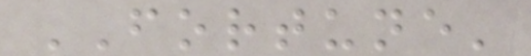FORTUNE'
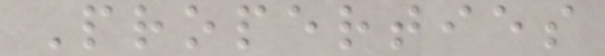Properties
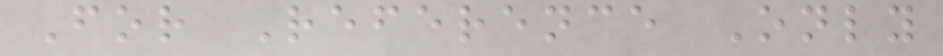For Reference Only
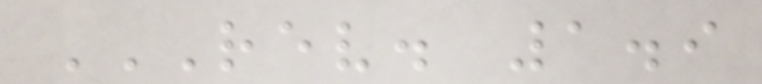REV. 1.9
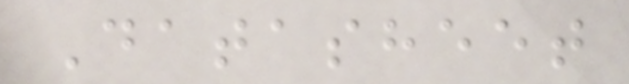Datasheet
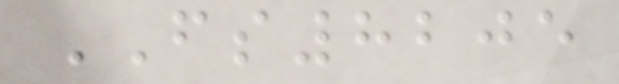FS8205
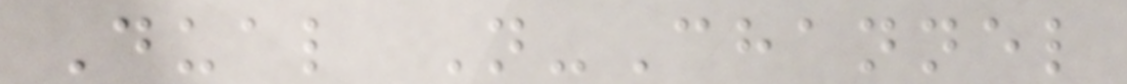Dual N-Channel
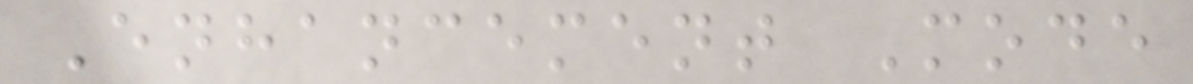Enhancement Mode
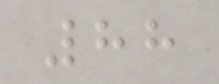88
